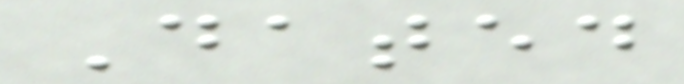Dated
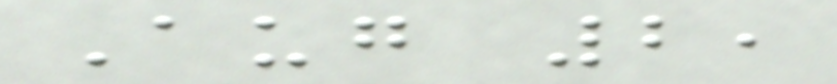Aug 2,
